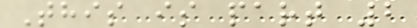This is part 2
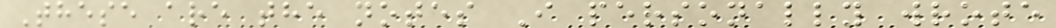These are the notes I personally wrote
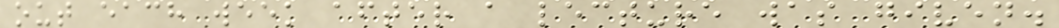out each week after a lecture was given.
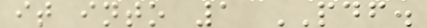it into 1 PDF.
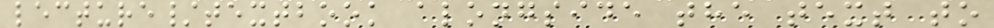lecture/textbook alongside the text to
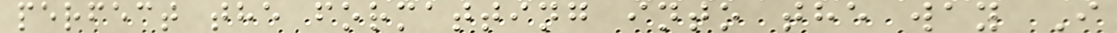perfect the formatting into the way I
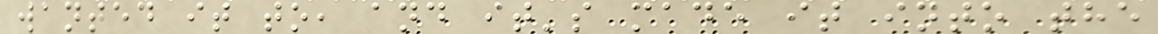wanted it to, and it's made it into the
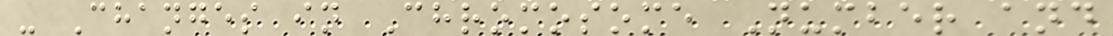- Changes in Chromosome Number and
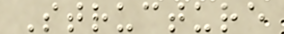Structure
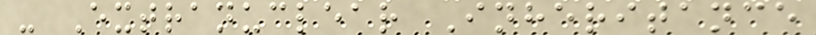- Extranuclear Inheritance
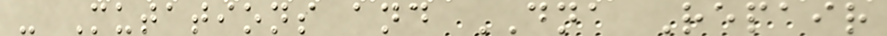- Mutations and DNA Repair
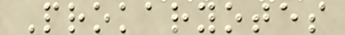Prokaryotes
